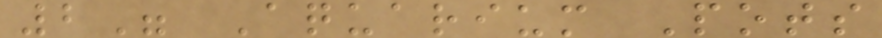2" Aquarium Pots
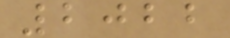2022
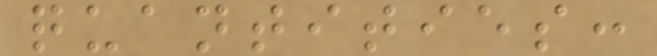quantities:
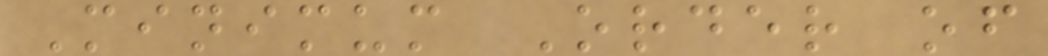Minimum Order of
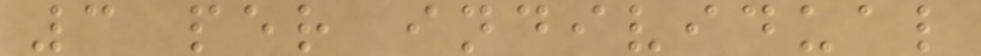3 per individual
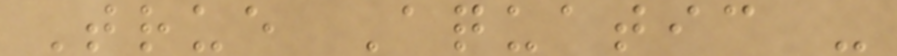True Aquatic -
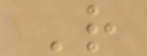R
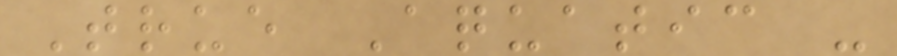True Aquatic -
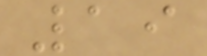19
